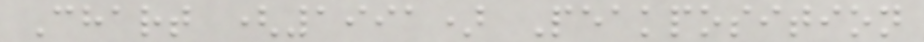Chart (1991) Peakposition
